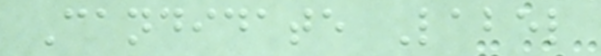Candidate Label
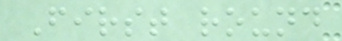First round
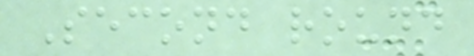Second round
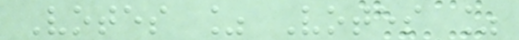Votes % Votes %
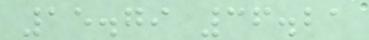15.79 36.21
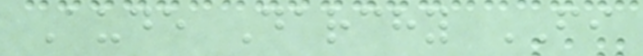Aude Darchy FI
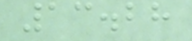13.28
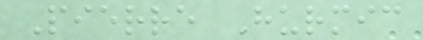Pierre Hurmic
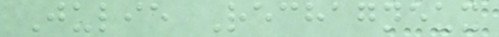Julie Rechagneux
